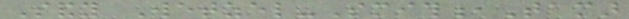Sandy Wetzel-Smith,Tamar
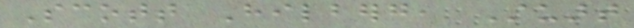Scott Hilberg, Stuart
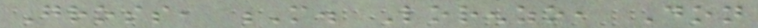Gross, M. Lorenzo, Don
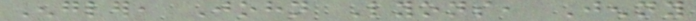Engler, John Lyons, Jenny
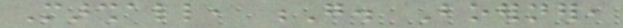Marshall, G. Boerner,
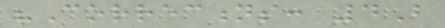"Corrections: 4B
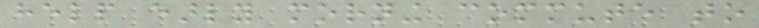help early morning commute to
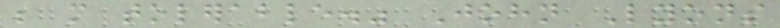be more tolerable." John Lyons
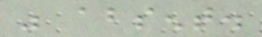was absent.
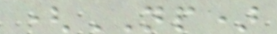(NP)
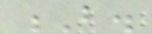B.
